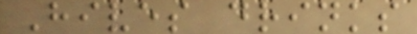Hives drinks
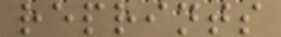reprints
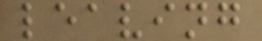leaving
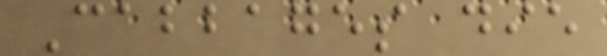Cabbages die
